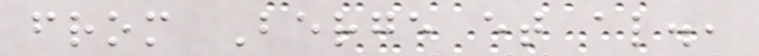from Berge et al.,
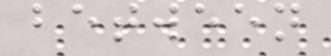between
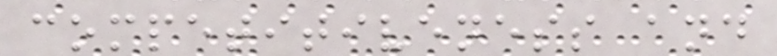competitiveness and
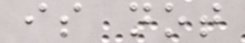is not
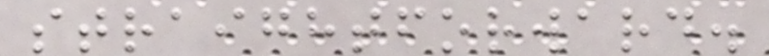straightforward.
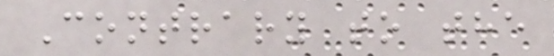Contrary to the
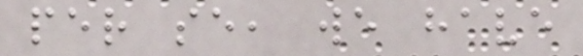per se, we have
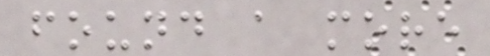found a more
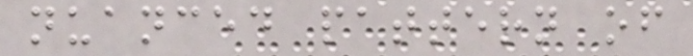nuanced pattern of
